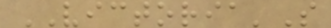VICTORIA'S
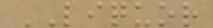LIQUOR
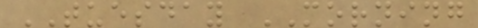TUESDAY MORNING
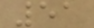51
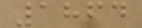1864
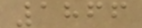1866
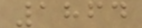1864
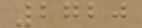2720
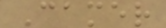Camer
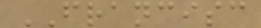FRANCISC
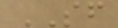SF
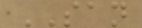SAN
